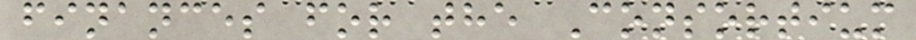finances for the Consortium
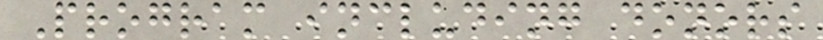Program including donors
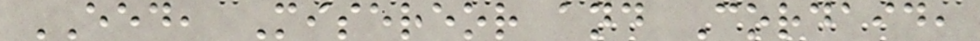EED, Misereor and Cordaid,
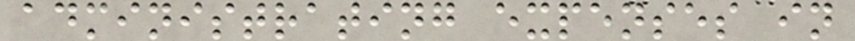administrating expenses in
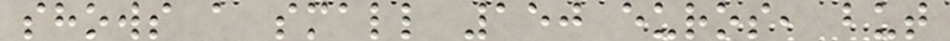shows a small 150 euros, but
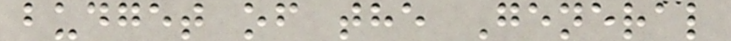budget of the General
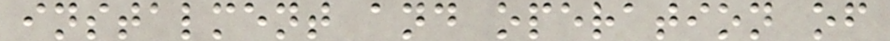instalment and operation of
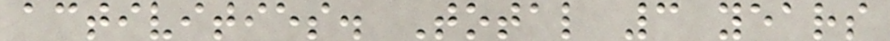activities. Total 3 years
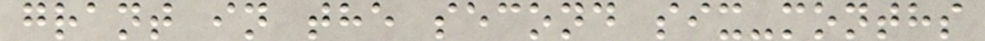grant in the second six-months
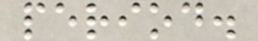period.
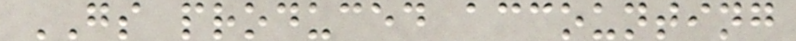GS produced accounting
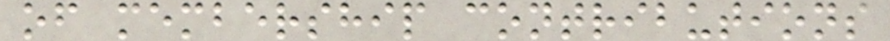of membership contributions
